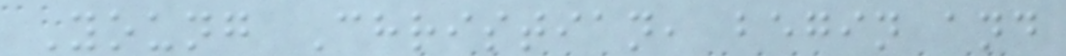Young Christian, begin and
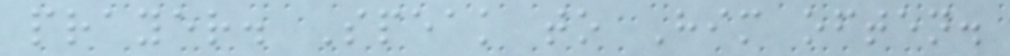prayer. Speak to Him often.
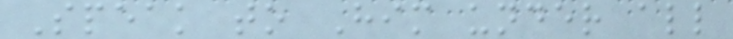Speak to Him under all
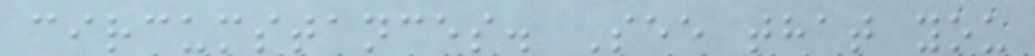circumstances. See that you
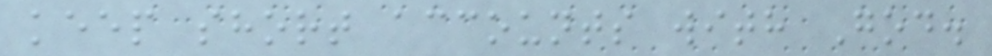keep short accounts with God.
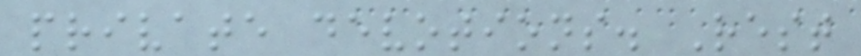private devotions. Rest
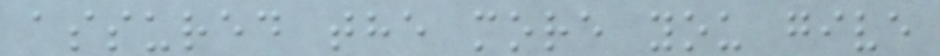assured the more you give
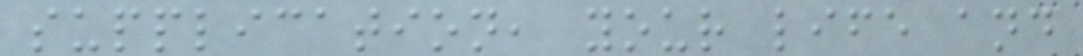supplication, your life and
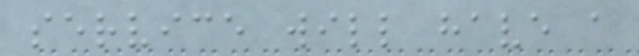service will have a
